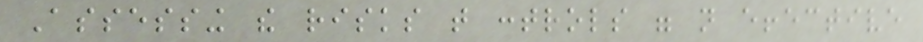Assessing the risks that controls were not effective
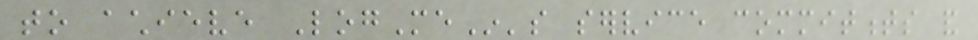to achieve LogMeIn's service commitments and
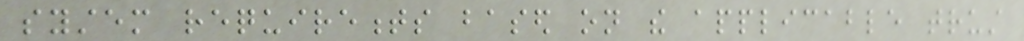system requirements based on the applicable trust
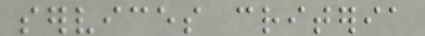services criteria
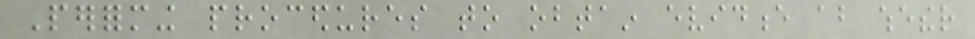Performing procedures to obtain evidence about whether
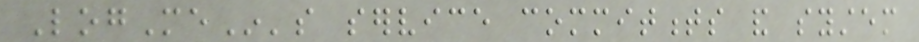LogMeIn's service commitments and system
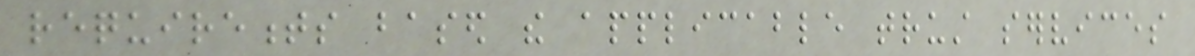requirements based the applicable trust services
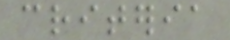criteria
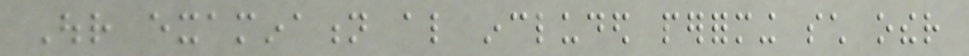Our examination also included performing such other
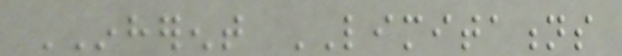INHERENT LIMITATIONS
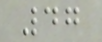47
